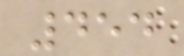454
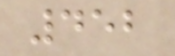452
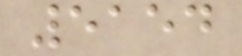5154
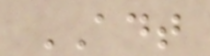ADT
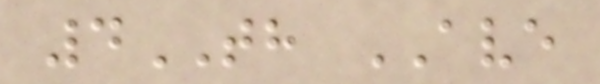4TH AVE
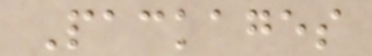Packages
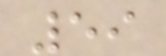59
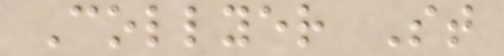Collyer St
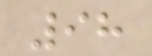98
